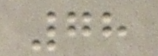78
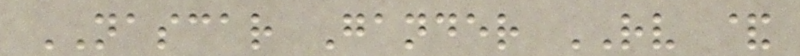NASCAR Gander RV &
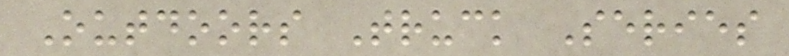Outdoors Truck Series
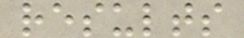results
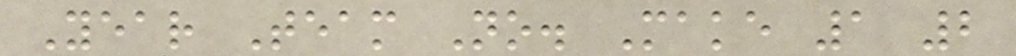Year Team No. Make 1 2
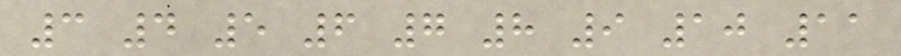3 4 5 6 7 8 9 10 11
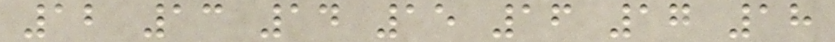12 13 14 15 16 17 18
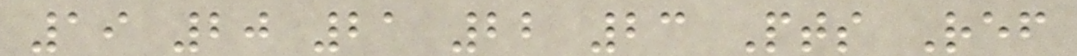19 20 21 22 23 Pts Ref
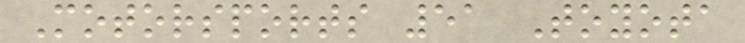Motorsports 51 Toyota
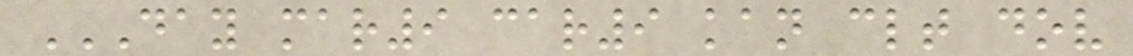DAY MAR9 CAR9 KAN CLT DOV
